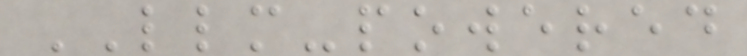LLM-powered
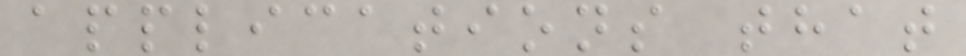applications that
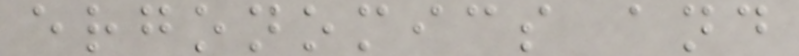ergonomics and
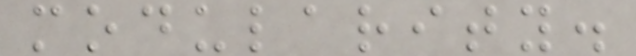modularity.
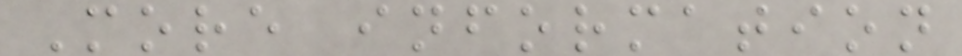More information
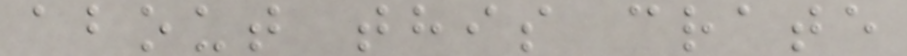about this crate
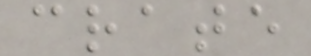crate
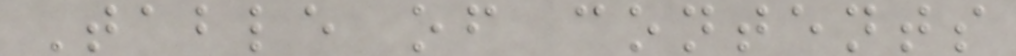Table of contents
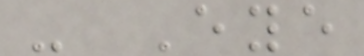- Eye
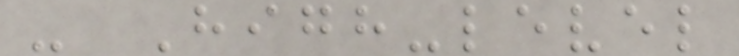- High-level
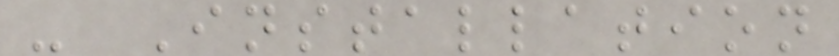- Installation
